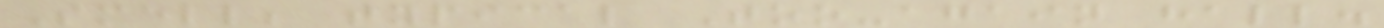Smell; typical Too-again hall.
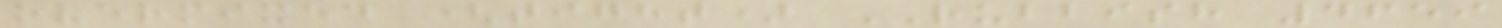overmixed (tight) RUBBISH 4659
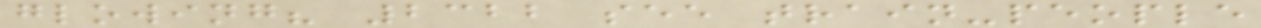glowing? 2322 see train-people
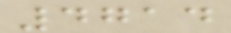4714
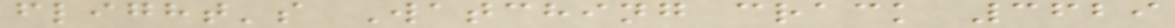flight's Watching crack 3629
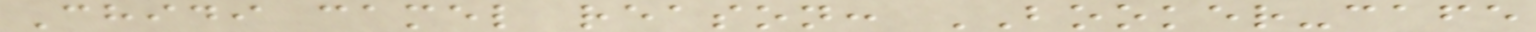Chidi camel reason: BOOKER-cafe
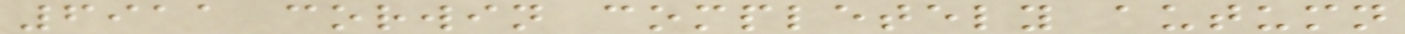6911 corwin completely autumn
